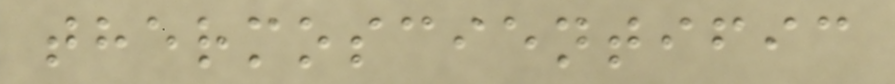thermoscientific
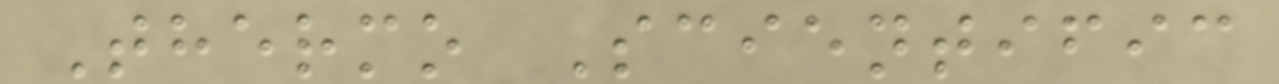Thermo Scientific
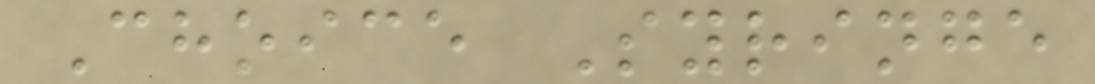Choice Syringe
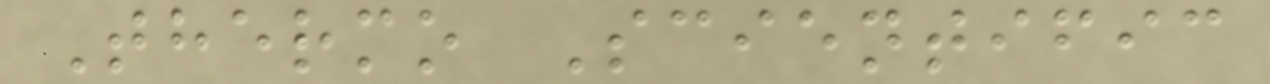Thermo Scientific
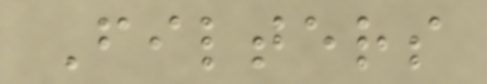Filters
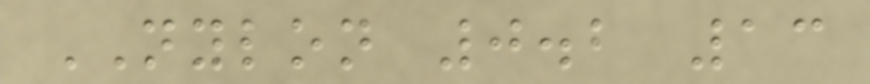NYLON 0.2 13
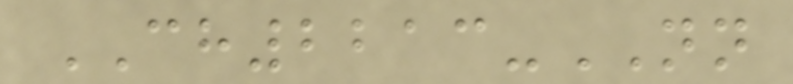CH2213-NN
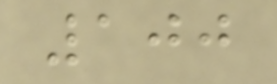100
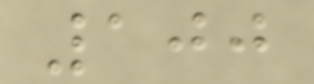100
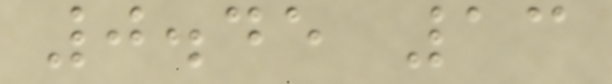0.45 13
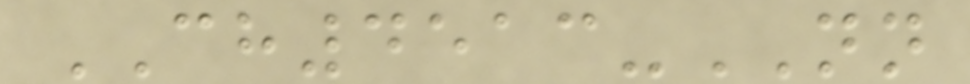CH4513-NN
